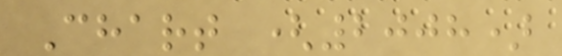Chart (2008)
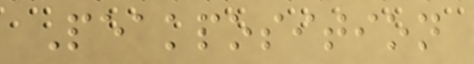Peakposition
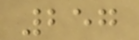257
